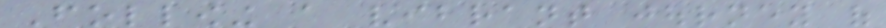Following a vibrant journey of
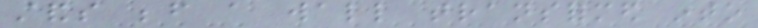stands before a wall transformed into
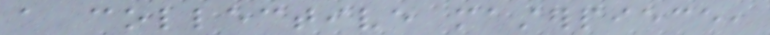a collective masterpiece,
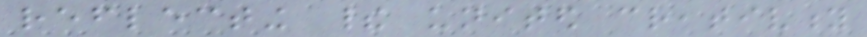reflecting their united creativity
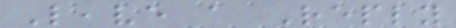Leave a Reply
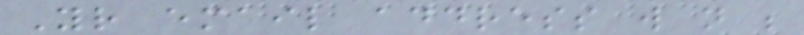Your email address will not be
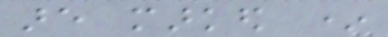are marked *
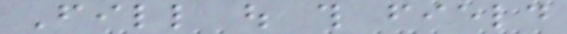Fill out this field
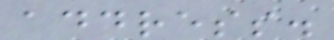address.
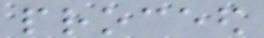proceed
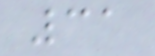31
